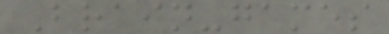Brain-games
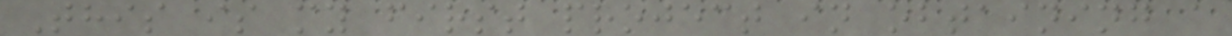This is my first project in obtaining a
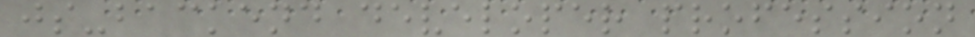js-backend developer profession
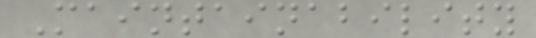Maintainability
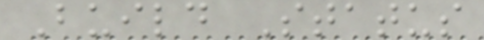Build Status
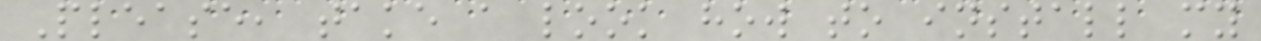Please, take a look how to install my
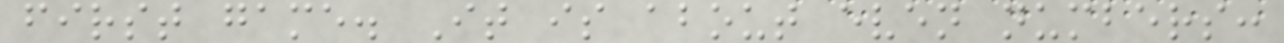first game. It is about even numbers:
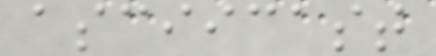asciicast
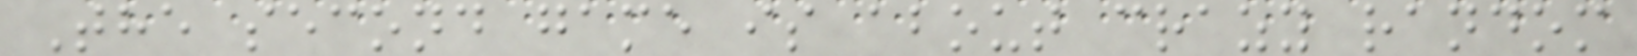The second game is about crazy random
